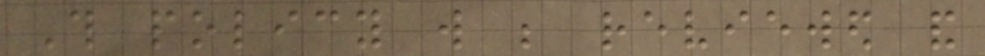This policy will be reviewed and
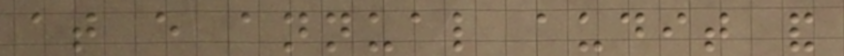at every annual audit and
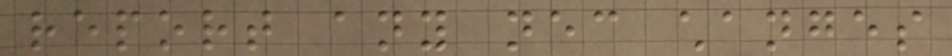report any necessary changes
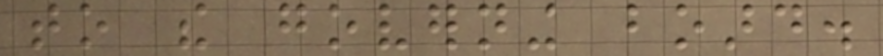to the governing board.
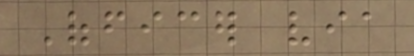Officer via
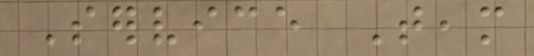Service Team
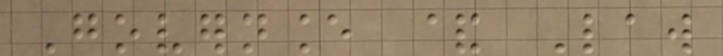Governance & Law
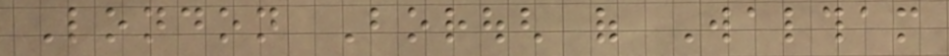London Borough of Waltham
